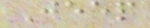Jeep
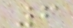6
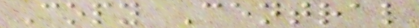Copy Central
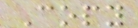Copy
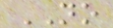NO
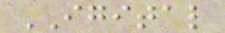IGITAL
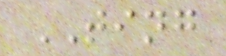TING
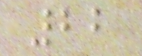22
